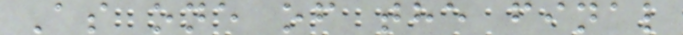As one of the final
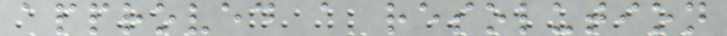approved a resolution
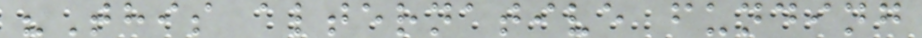"This alternative funding
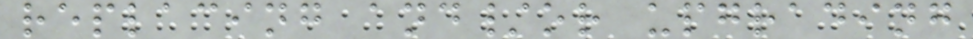replacing and/or upgrading
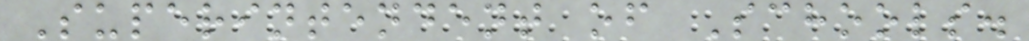Superintendent of Schools.
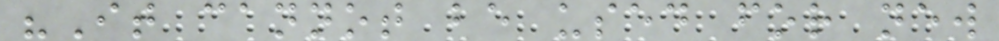"It cannot be used for new
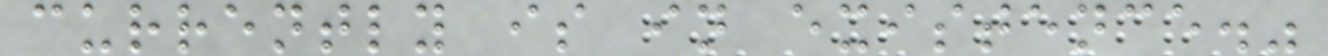currently is in existence."
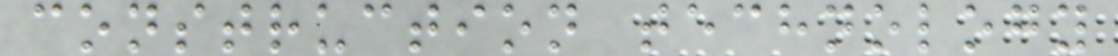construction technology
